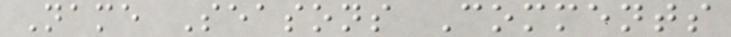Name Seasons Comments
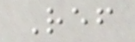Ref
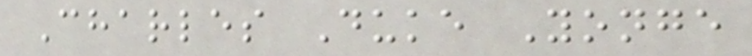Charles Duke Yonge
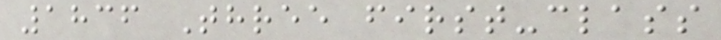1836 Three first-class
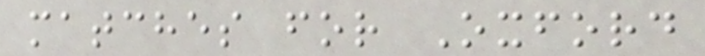matches for Oxford
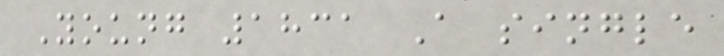Young 1831 A single
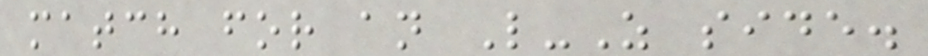match for an L-Z side.
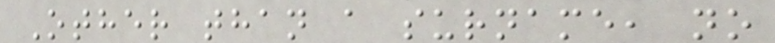Other than a surname, no
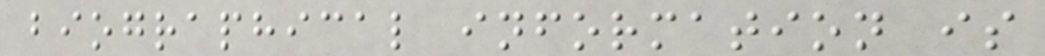biographical information is
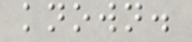known.
